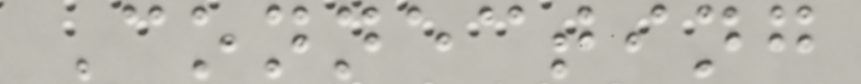Connecting
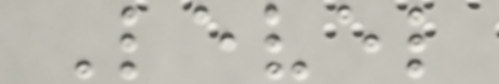Level
